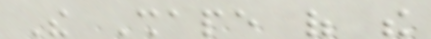The Shape of the
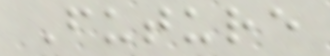Future
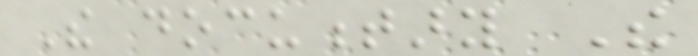The documentary The
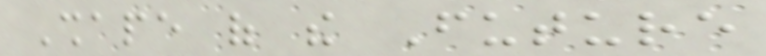Shape of the Future
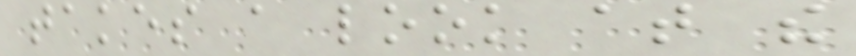takes a look at the
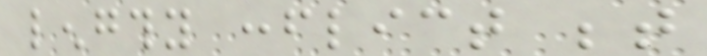lengthy conflict between
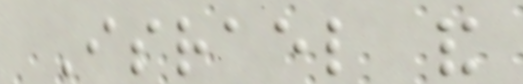Israel and
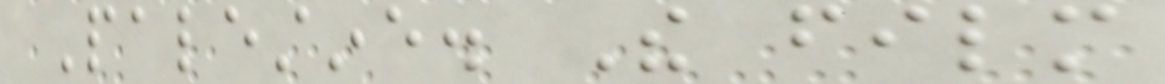Palestine. The film
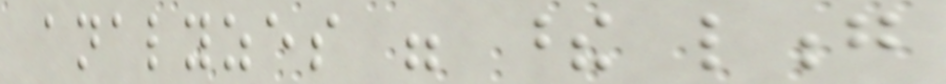analyzes were these long
